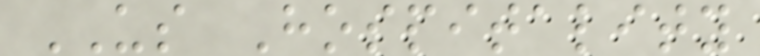US Hospitality
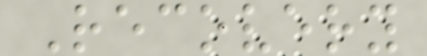Recovery
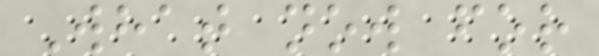What now for
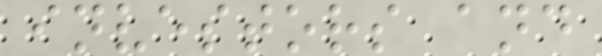investors and
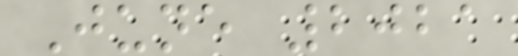June 2021
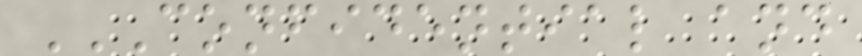CONFIDENTIAL AND
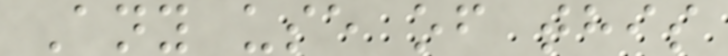Any use of this
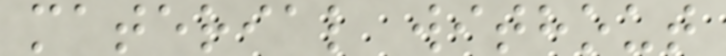material without
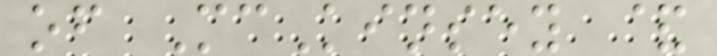of McKinsey &
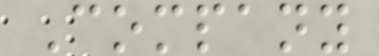Company
